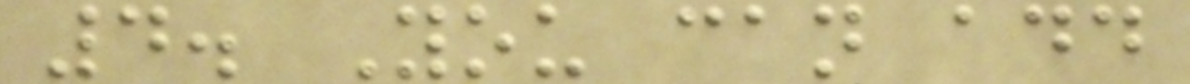4. You can add
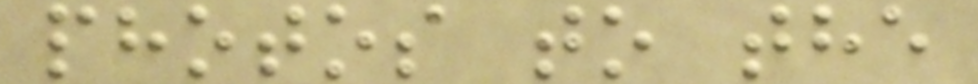photos to the
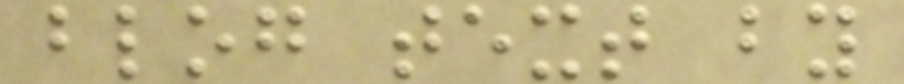blog text by
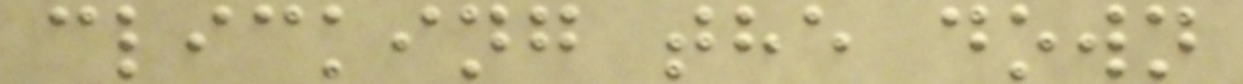clicking the down
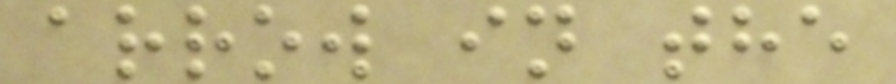arrow in the
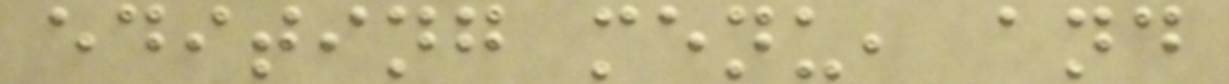editing menu, and
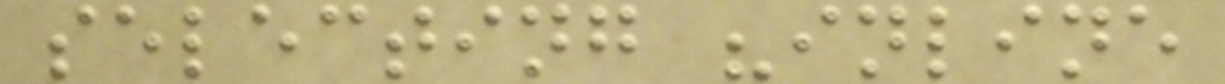selecting "inline
